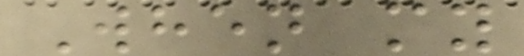When my
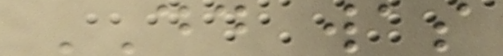DD was
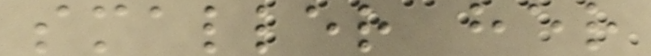smaller her
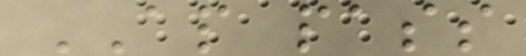AP pass
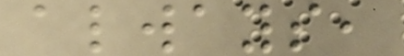always,
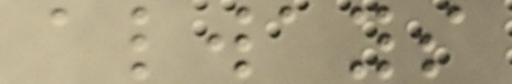always
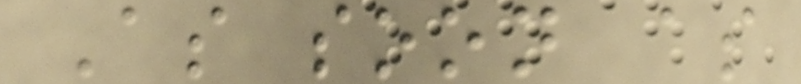As soon as
